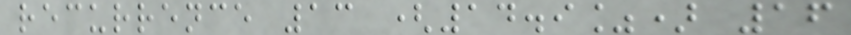recurrence 13 (14.9%) 16
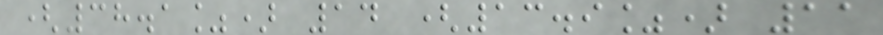(38.1%) 14 (13.9%) 11
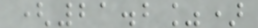(21.2%)
